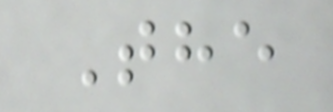The
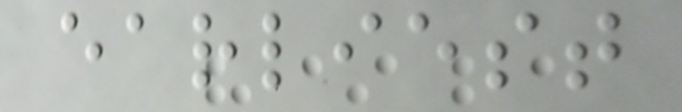earliest
